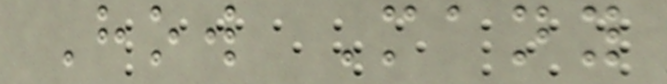How Many
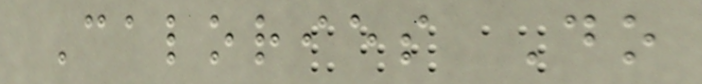Calories Do
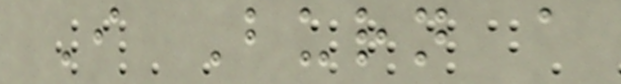I Burn a
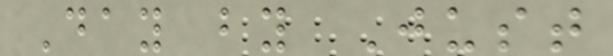Day by Just
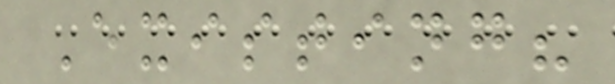Existing?
